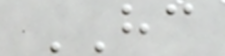HC
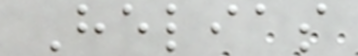Helias
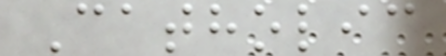Catholic
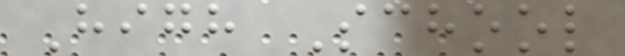High School
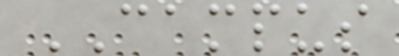CAMPUS
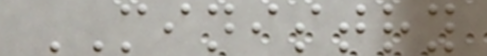MINISTRY
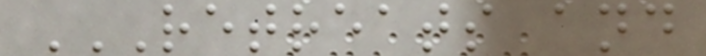RETREATS AND
